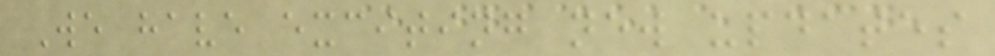We have exciting new updates
